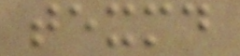texmd
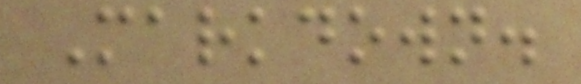Markdown.
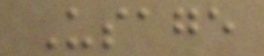Usage
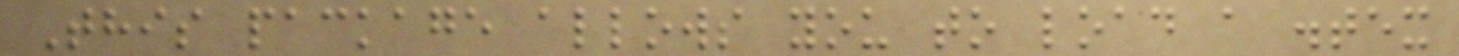This package allows you to load a .tex
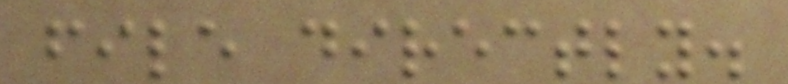file directly.
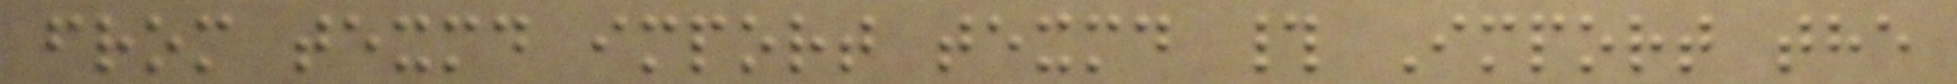from texmd import texmd # Import the
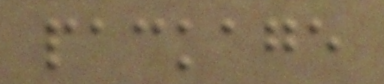package
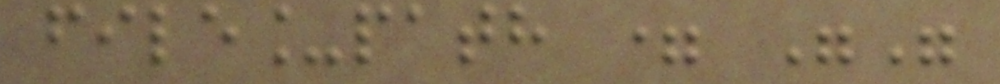file_path = ""
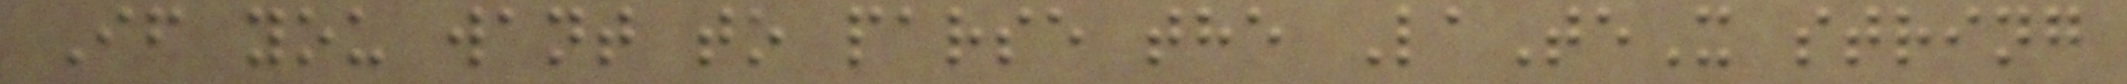If you want to parse the LaTeX string
